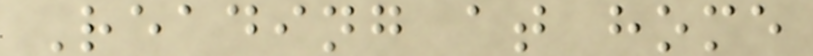Reading at home
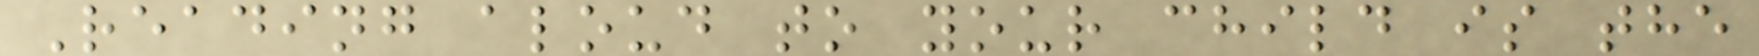Reading aloud to your child is the
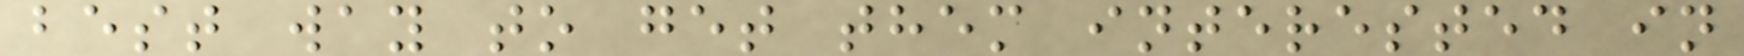best way to get them interested in
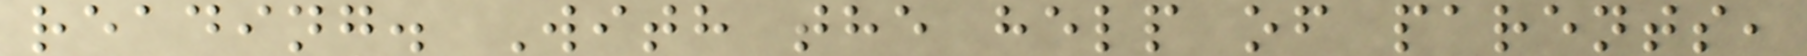reading. With the help of parents,
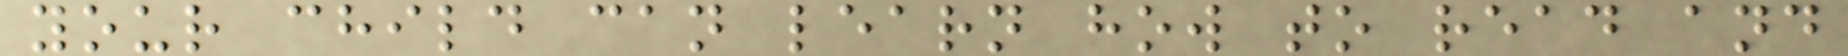your child can learn how to read and
